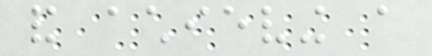and achieving a
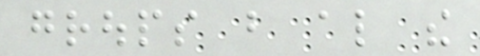groups but also the
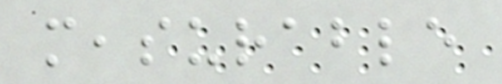measurable
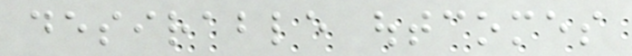desirable outcomes
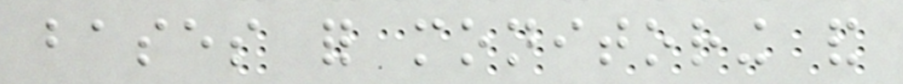bases for monitoring and
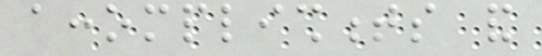accomplishments and
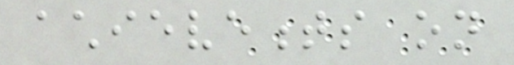achievements on
